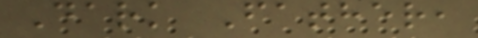Dark Father,
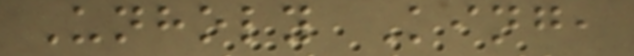Unholy King,
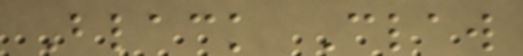Black Claw
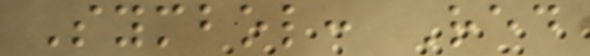Symbol: Red
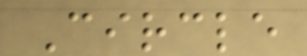Circle
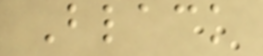Black
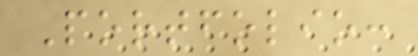Portfolio:
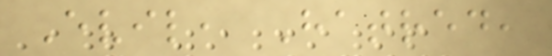Evil, Hatred,
